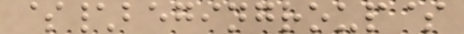$\begingroup$
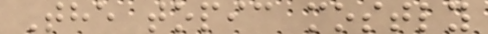The topic mostly
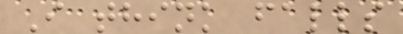I think falls
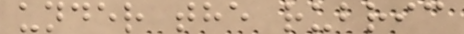under the rubric
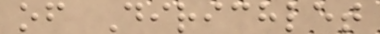of Dirichlet
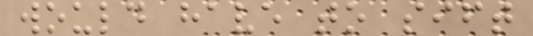would have to sift
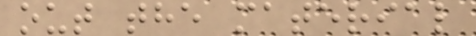out the material
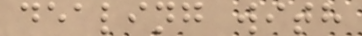dealing with
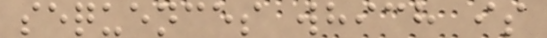sequences which is
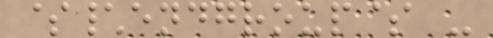$\endgroup$ -
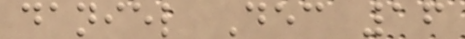daniel Dec 16
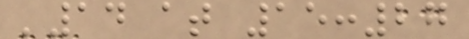'14 at 15:27
